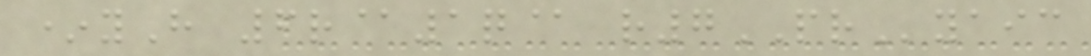*yH 6r@1q@ r7PRyaic
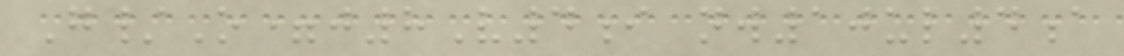G/O=j8V4i nw10ul4a
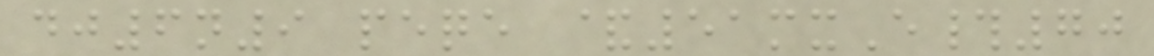dj6n9 peqe &51mxE#70
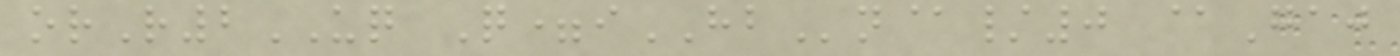orR2UQ Q=iHBn@/0 @Gaj
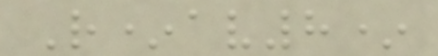R*av8*
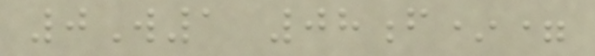0W1 08f*=
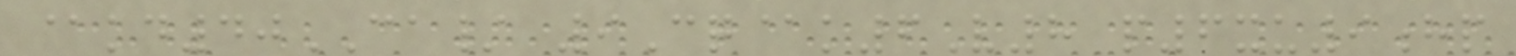@kd40CA/ 9Cq@k6V8 p6xu9hp
